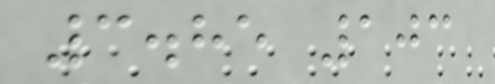3.85 103
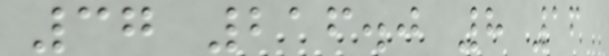37 216.0 8 16
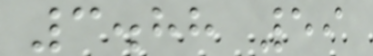3.88 59
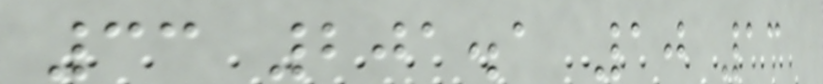33 201.1 10 13
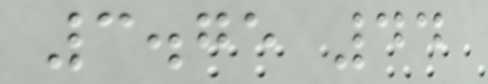3.75 44
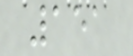151
